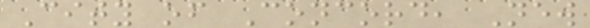City of Concord, New
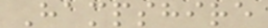Hampshire
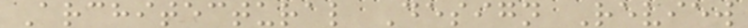Architectural Design Review
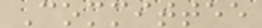Committee
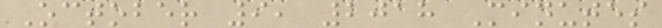October 9, 2018 Minutes
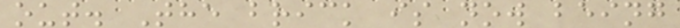out. The brick is now being
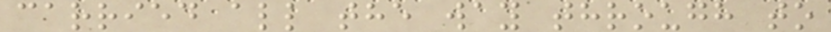carried all the way through to
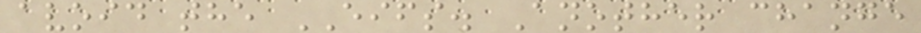avoid the EIFS. Another change
